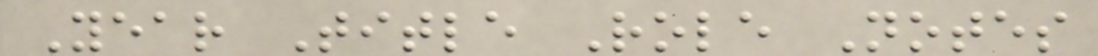Year Title Role Notes
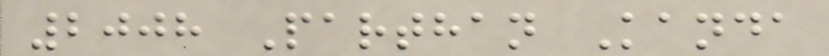2008 Parthan Kanda
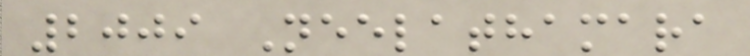2009 Neelathamara
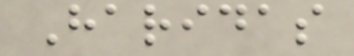Haridas
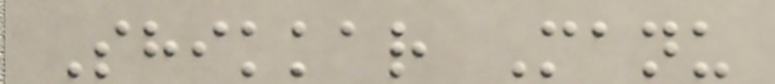Shikkar Manu
